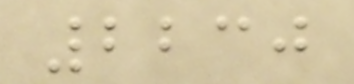2230
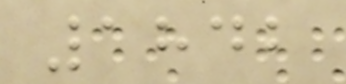1842
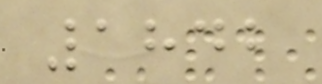1842
